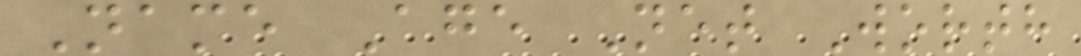Name Age Net Worth
